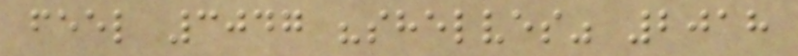feel 3047 "shelves" 2018
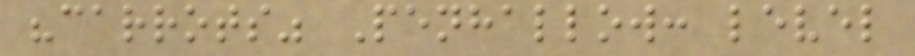"carrots" Penhallow: level
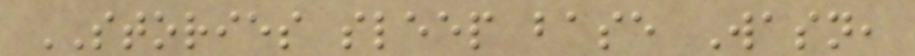STORIES sleep base Wasn,
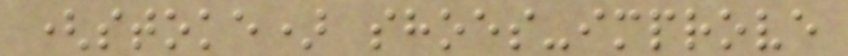(stoke) shoes-improve
